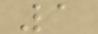1
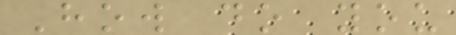How do you
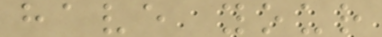have your
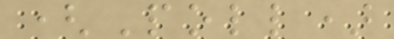(Poll)
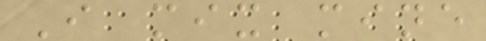I mix mine
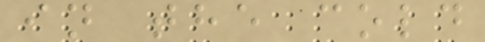in the cold
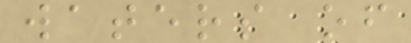waters of
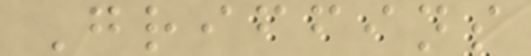Griffins
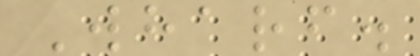Wharf.
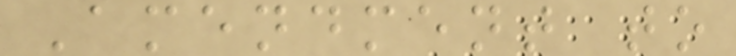Amendment to
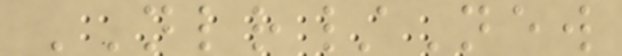NLR/New
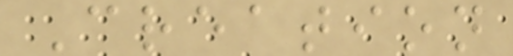Creation
